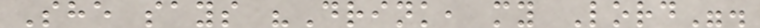She says "Drink, my Lord".
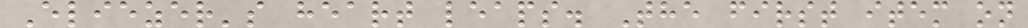Eliezer's heart leaps. The first item on
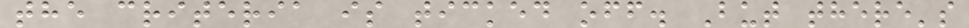the criteria is ticked off. But there's
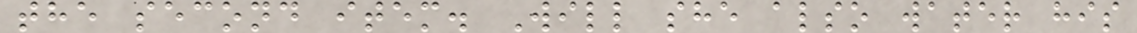the second item. Will she also water his
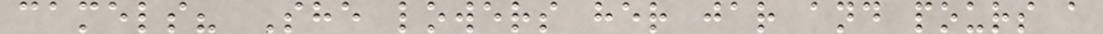camels? She lowers her jar and pours a
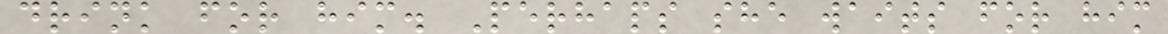drink for him. Perhaps she waits for him
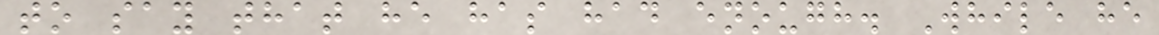to say that he has had enough. While he
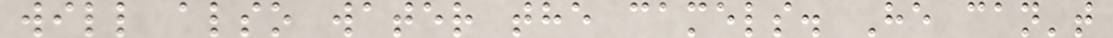will also water the camels. He can't
